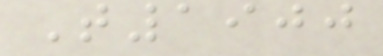T1900
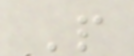P
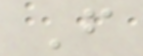F
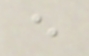e
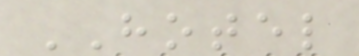HOTEL
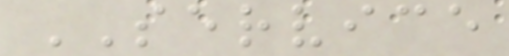SERVICE
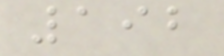192
